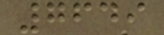7649
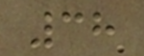38
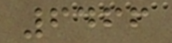6466
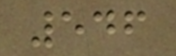546
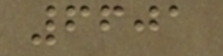6601
